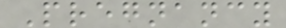Pregnancy
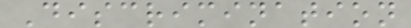Discrimination
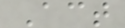Act
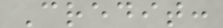Credit:
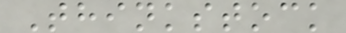Thinkstock
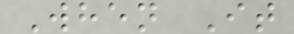When It
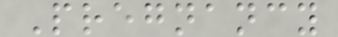Pregnancy
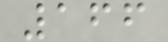166
